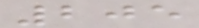205
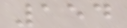154
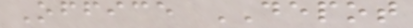Office DEPOT
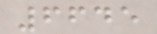6645
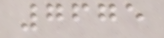7675
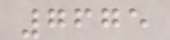7675
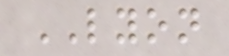LYON
